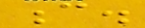c.
